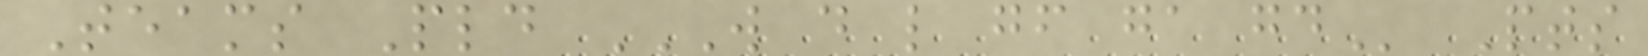Teams Pld W D L GF GA GD Pts
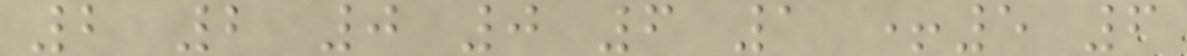2 2 0 0 6 1 +5 6
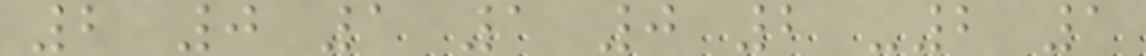2 0 1 1 0 2 -2 1
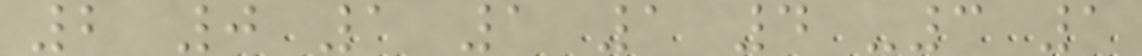2 0 1 1 1 4 -3 1
